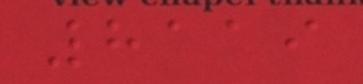8119
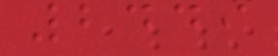2449
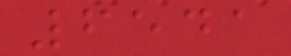6541
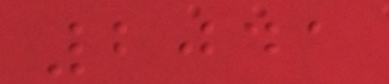2041
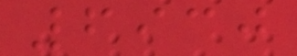6930
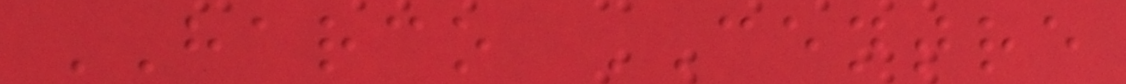HARCO CENTRE
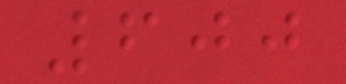600
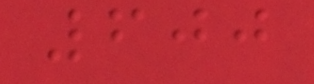600
